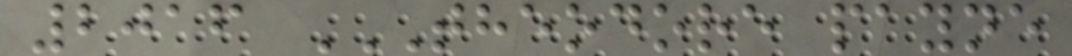2016 THEODORE PAYNE
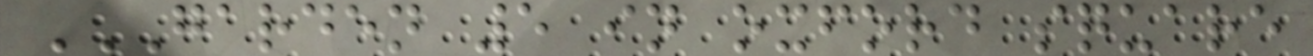GARDEN 5 IN OXFORD SQUARE
